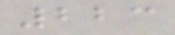223
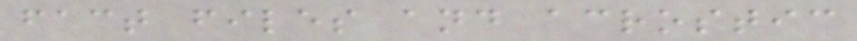fact files and acrostic
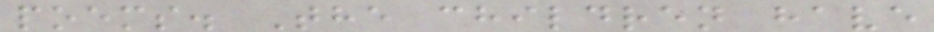poems. The children have
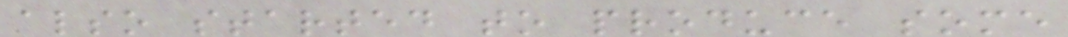also started to produce some
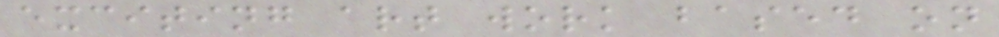exciting art work based on
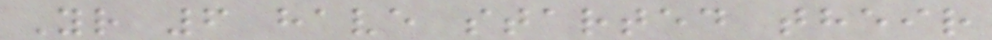Yr 6 have started their
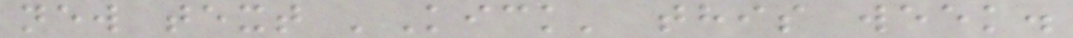new text 'Kick' this week.
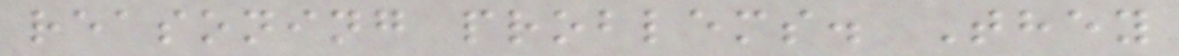reasoning problems. They
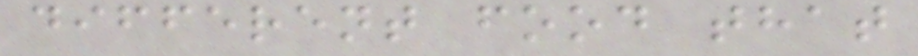different food that
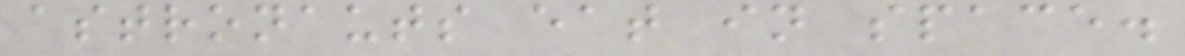astronauts eat in space.
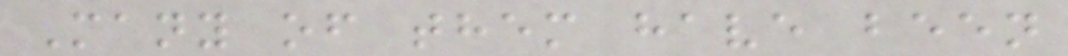Many of them have been
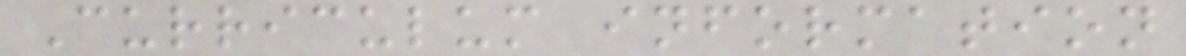Curriculum information
